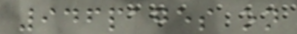946pages on
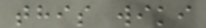this wiki
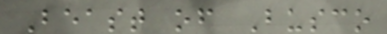Beast of Busco
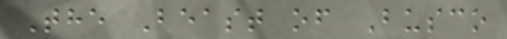The Beast of Busco
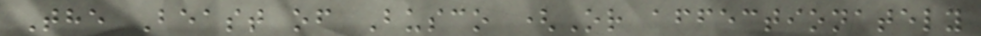The Beast of Busco (Or affectionately
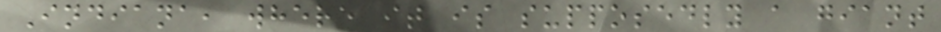Indiana, where it is supposedly a giant
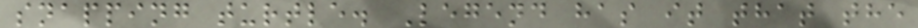snapping turtle. Legend has it that the
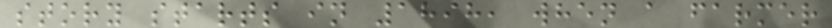story starts in 1898, when a farmer
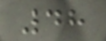48
